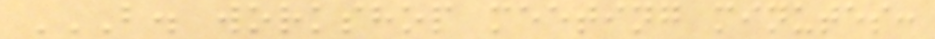B. WORKSHOP MEETING MINUTES:
